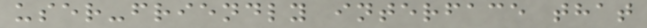user-friendly interface that
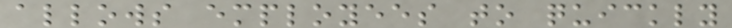allows employees to quickly
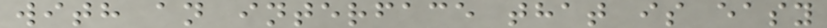with an interface that is easy
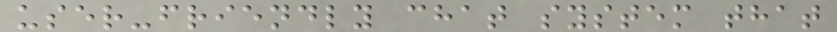user-friendly chat system that
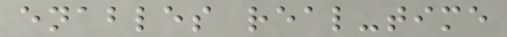enables real-time
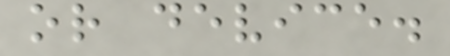or device.
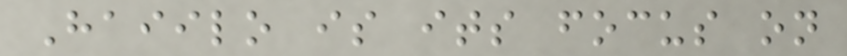Haiilo is its focus on
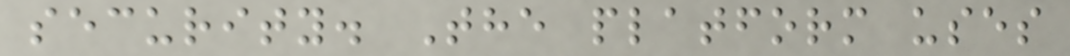security. The platform uses
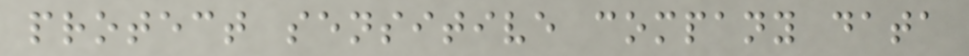protect sensitive company data
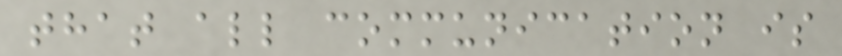that all communication is
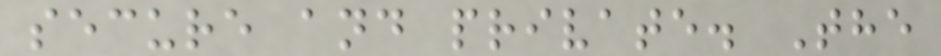secure and private. The
